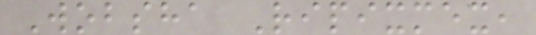Wobsha Ripixmex,
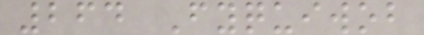264 Fyquiwob
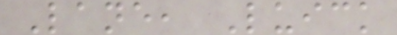Lane, Luick
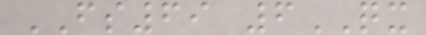FS69 6QX
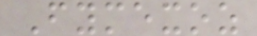Fymexoz
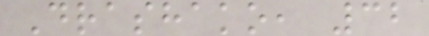Drashako, 32
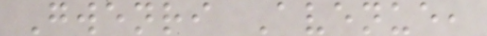Gwenri Avenue,
